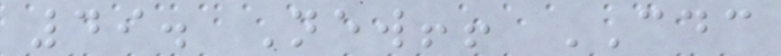49. New!! CDC
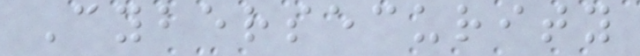Cybersecurity
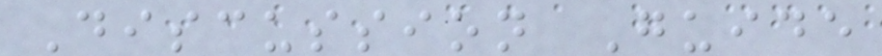Discussion Guide
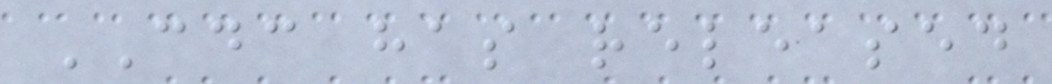CDC has released
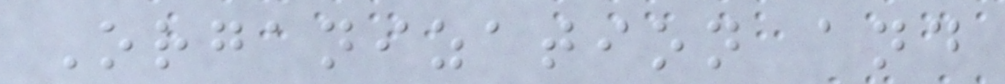Organization and
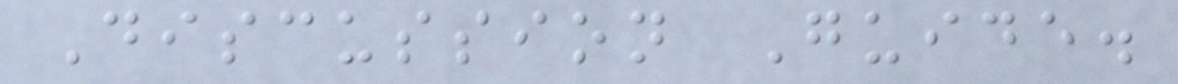Discussion Guide.
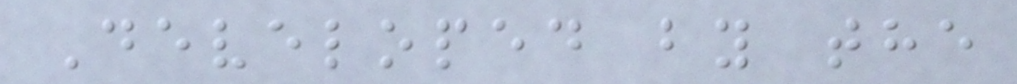Developed by the
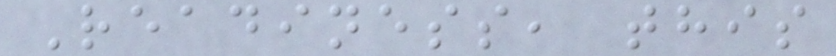Readiness, this
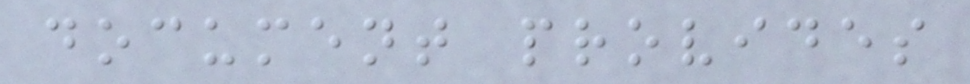document provides
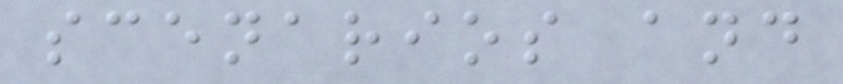scenarios and
